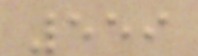559
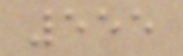555
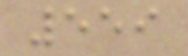559
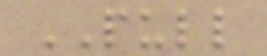PULL
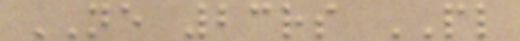NE 23rs PL
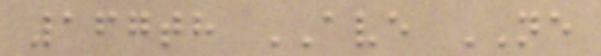167th AVE NE
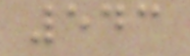543
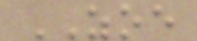ZOE
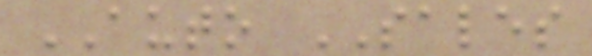AUTO SALES
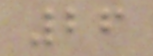26
